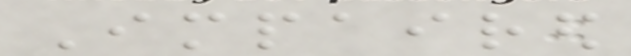Impaired
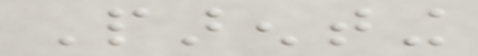Parenting
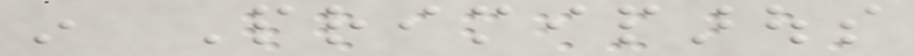in Primiparous
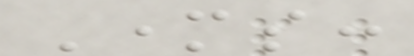Mothers:
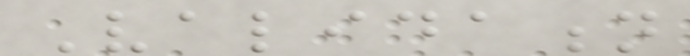Validation
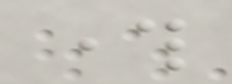through
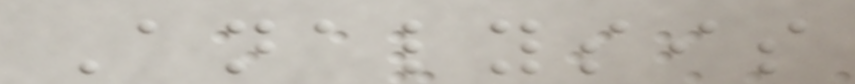Analysis
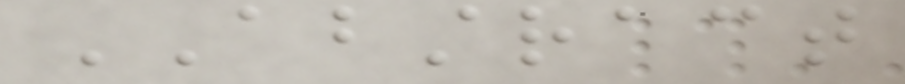ABSTRACT
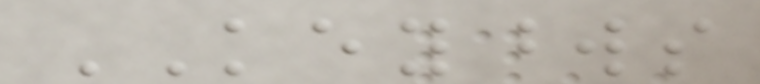KEYWORDS
